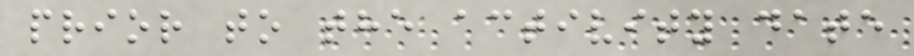prior to the activity date
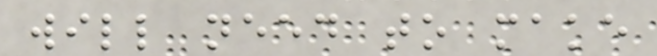will need to make
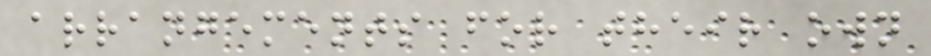arrangements for their own
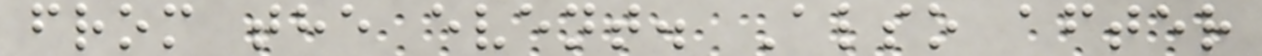from the event. Also after
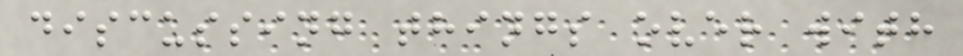discussing things over with
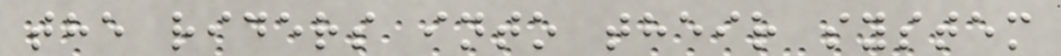the riders into their system
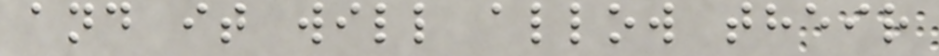and it will allow their
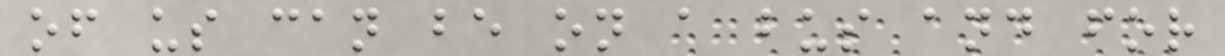of us can be on a bus and for
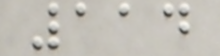114
